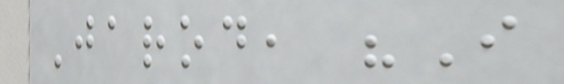Jarod, "I
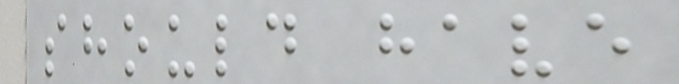should have
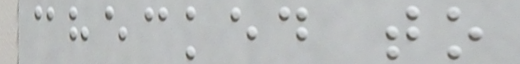checked to
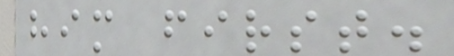him first.
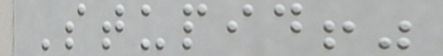Stupid!"
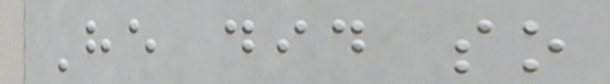He did so
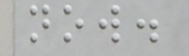now.
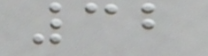32
